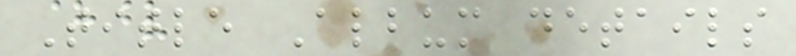Title Album details
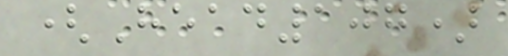(Head107)
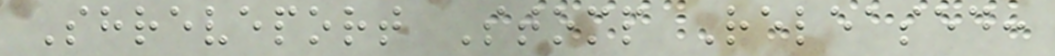Shreveport Stomp Released:
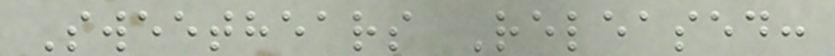Sweethears Released:
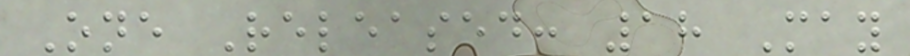One Released: 18 May
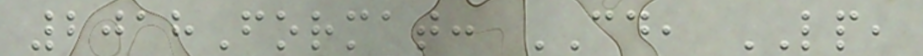2018Format: CD, LP,
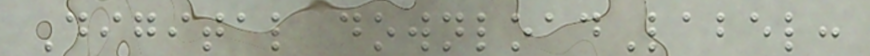Digital downloadLabel:
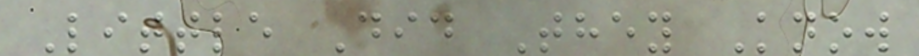Little Did They Know
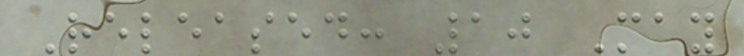Released: 10 May
